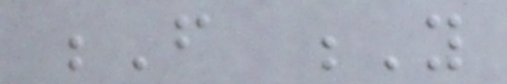F Y
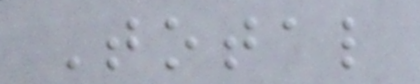Total
